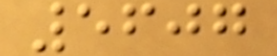5607
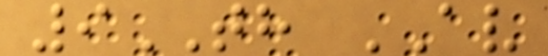9TH AV
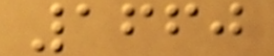1660
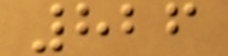826
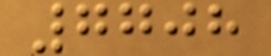7708
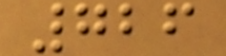726
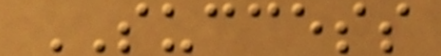SUCCESS
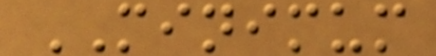MINIMUM
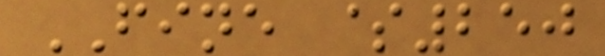FINE $250
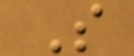S
